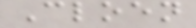Cloen
